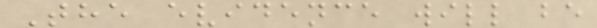The evidence will be
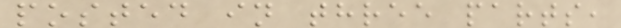posted in three parts,
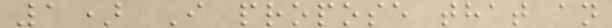1) I propose that an
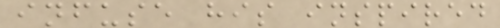infuse his inspired
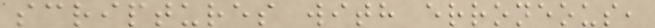scriptures with erroneous,
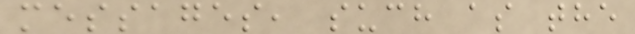messages, such as the
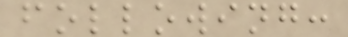following:
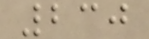230
